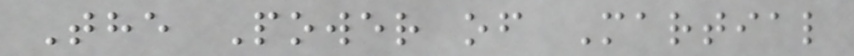The Power of Martial
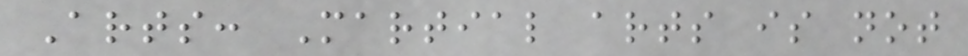Arts: Martial arts is not
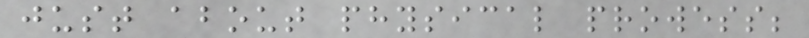just about physical prowess;
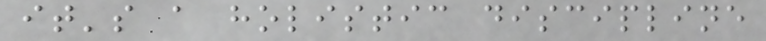it's a holistic discipline
